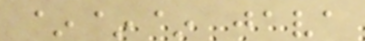~~~ java
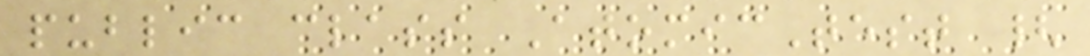public class AtomicTest {
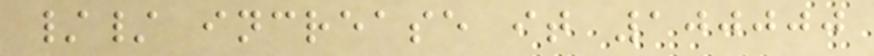// increase it 100000
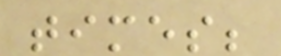times;
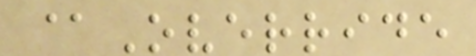@Override
